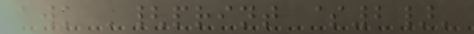awk '{print $2}'
